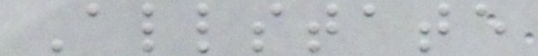Allstate
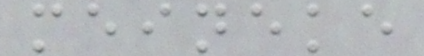meineke
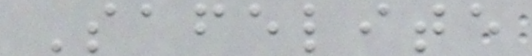Safelite
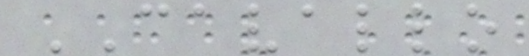CAVALLO
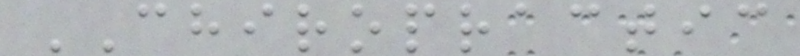CHIROPRACTIC
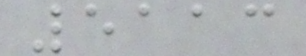5113
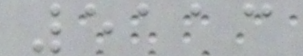5113
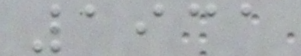1931
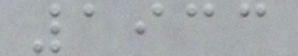1933
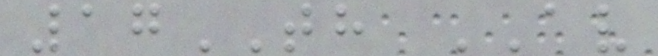17TH AV
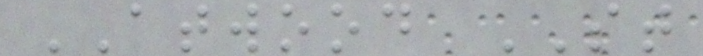ATWOOD ST
